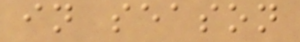in season
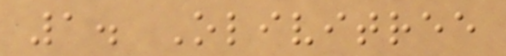1. Olivitree
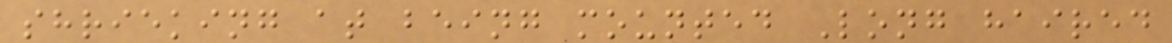shrieking at being mounted Long haired
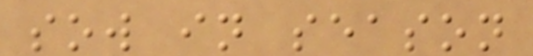sow in season
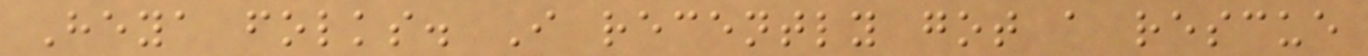Heya folks. I recently got a rescue
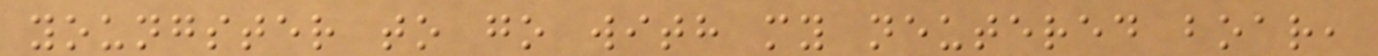youngster to go with my neutered boar,
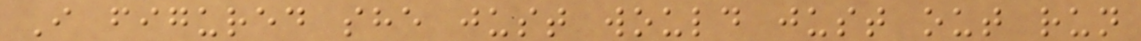I figured she just would just out run
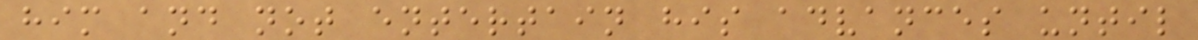him and not entertain his advances until
